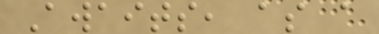Awaits, as a
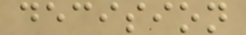decision
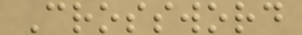Crossword
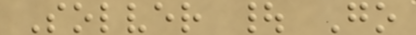Solver | Go
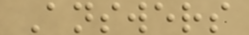Answers
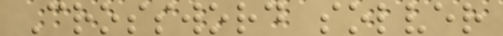Crossword solver
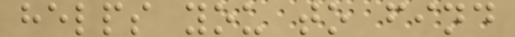helps you to find
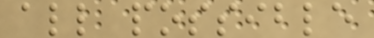all possible
